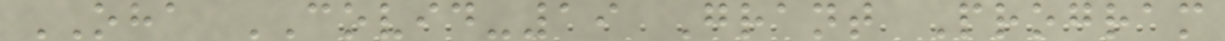OHA COVID-19 Grant Program
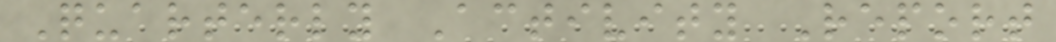Quarterly Activity Report
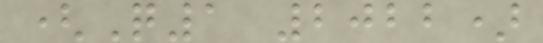(Q1 2022)
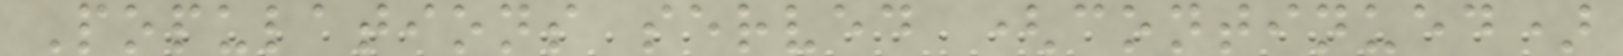Populations served (continued)
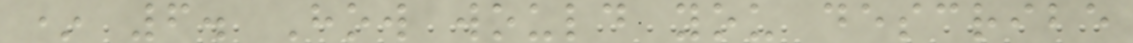* 6. How would you describe
